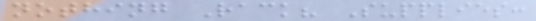nothing Rack? Supplies:
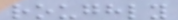roughly
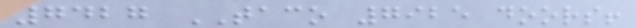7427 TACO 7925 doors!
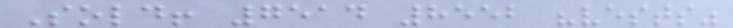Sold! 7514 8552 "vests"
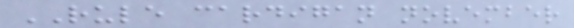RULE cardigan november
